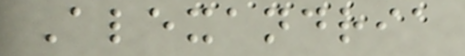Alexandria
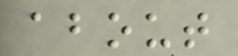about
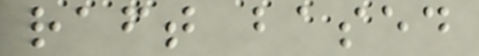raft based
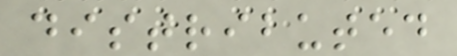distributed
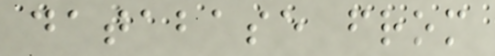database from
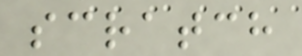scratch
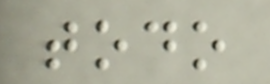todo
